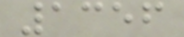1356
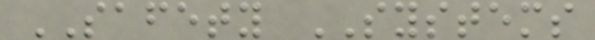SAFETY SYSTEMS
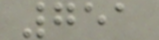751
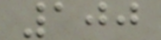100
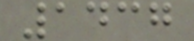1437
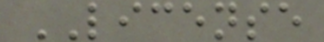LICENSE
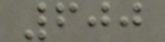600
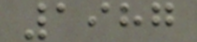1987
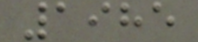1985
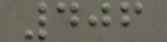406
